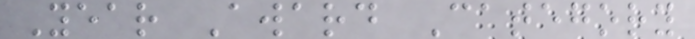Year Award Category
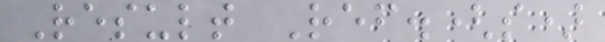Result Ref.(s)
